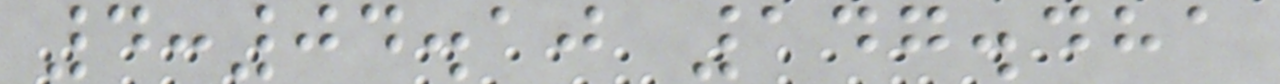4:04.10 147.481
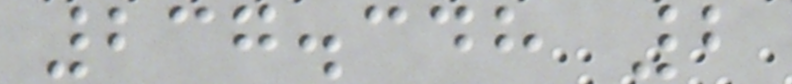237.348 2
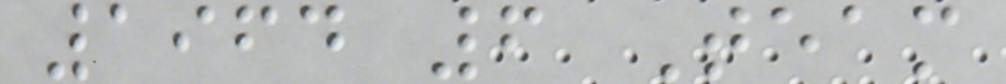1964 6 Team
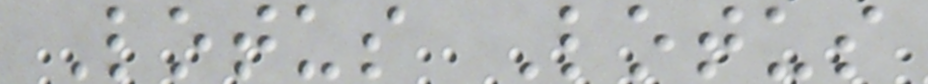Lotus Lotus
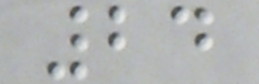24
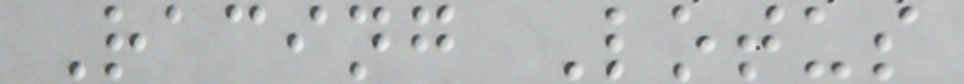Racing Lotus
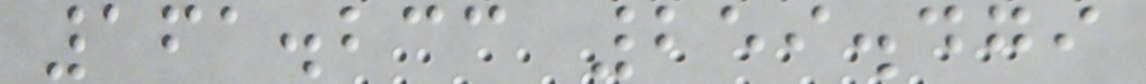161.233 259.479
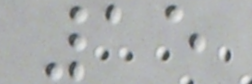15
